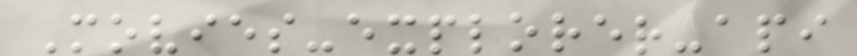Movies-explorer-api
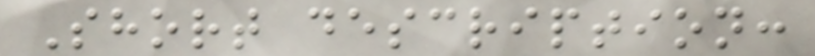Short description:
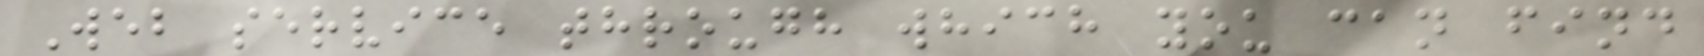Web service through which you can find
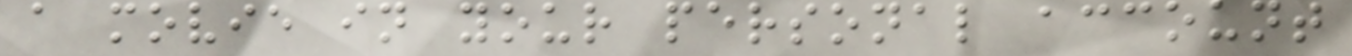a movie in your personal account
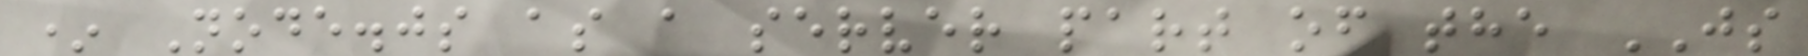* Node.js as a server part of the JS
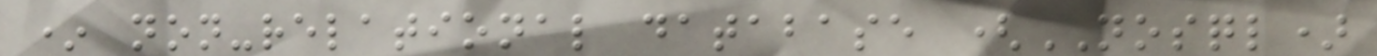* non-relational database (NOSQL)
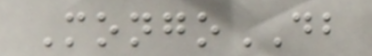MongoDB
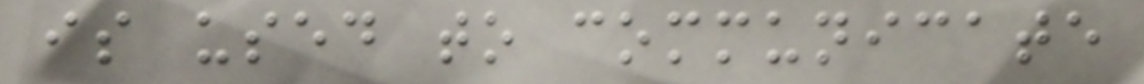is used to communicate
